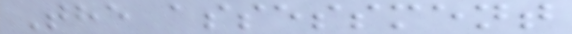The assessment
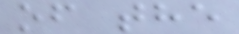of the
